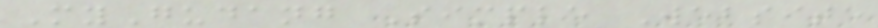MyGudang Simple Website
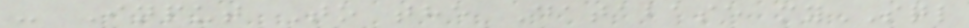- Input To the Database mySQL
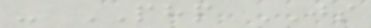- PHP JS
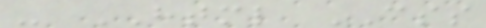- HTML CSS
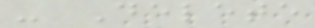- Delete
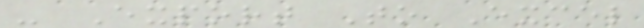- Export To Excel
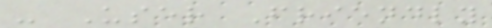- User Friendly
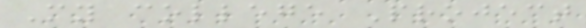My college Project
